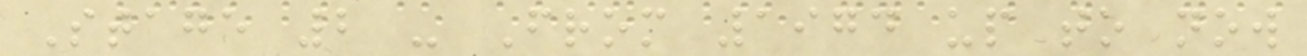Stage 2 - From 1974 up to now
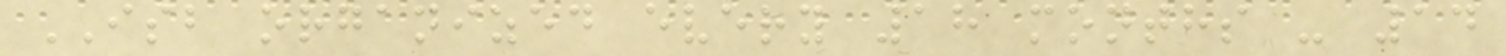ISB organized every 18 months - 14
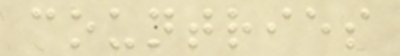countries
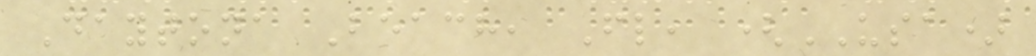Daytona Beach, Fl, (USA)
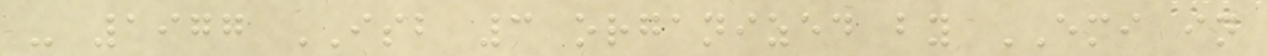- 1977 ISB 3 organized by EMI in
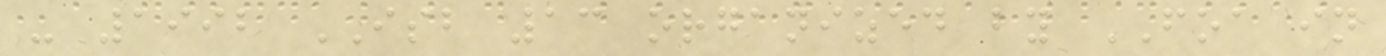- 1992 ISB 13 organized by FOA in
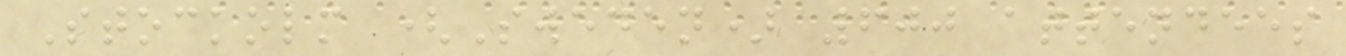Stockolm (Sweden) 600 attendees
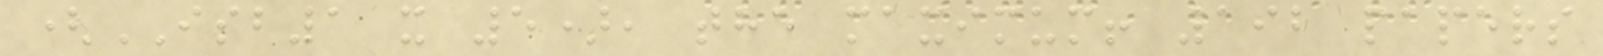(ISB1 x 5), the maximum! 192 papers
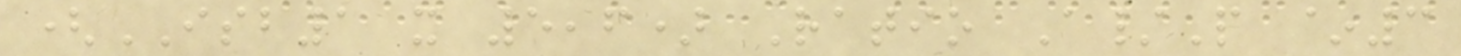(ISB1 x 5,6) Ratio A/P ~3
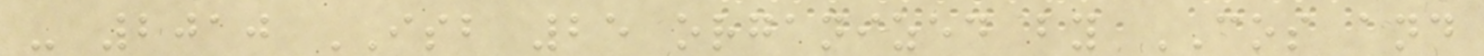- 2010 ISB 25 organized by COS and
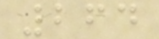264
